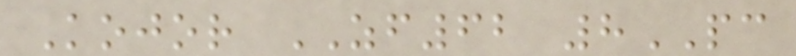Kojor ZF62 8PC
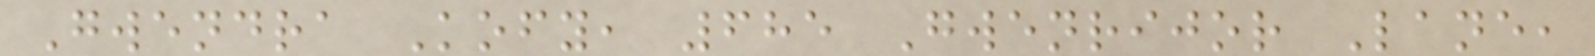Gwendra Kofy, 685 Gwenrijor Lane,
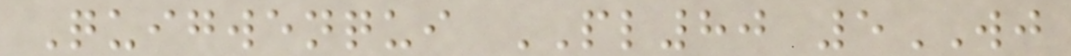Quigwenqui PL80 5WJ
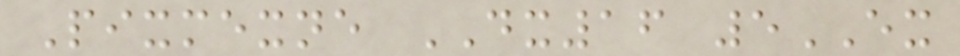Pixmexne DX16 5EX
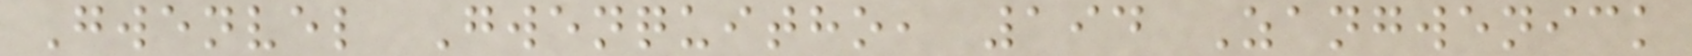Gwenvel Gwenquitho, 194 Zangwenick
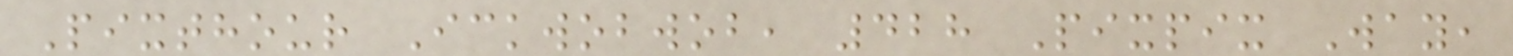Pixthour Ickwobwob, 428 Pixpix Way,
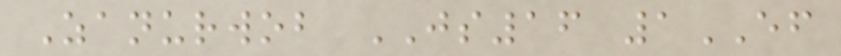Zanurwob JS16 1EF
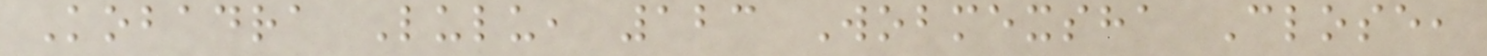Kobadra Lulu, 123 Wobmexsha Close,
